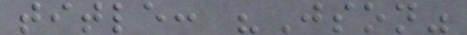title: "Json"
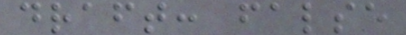draft: false
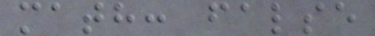math: false
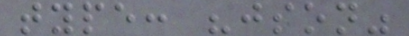type: "json"
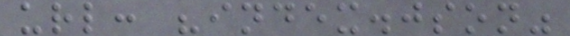url: "index.json"
